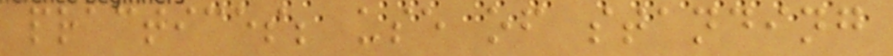practices; use of standing
